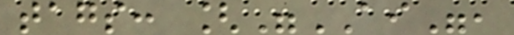tags: ["AI",
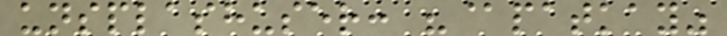unsplashuser: "@patkay"
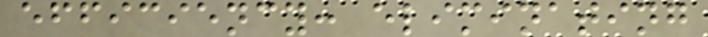efficiency: eliminating
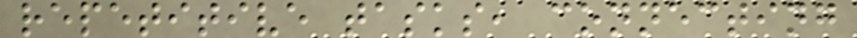repetitive tasks, connecting
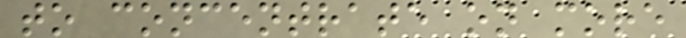to concentrate on more
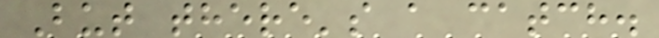But there's a catch.
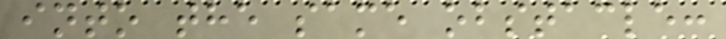into the same obstacle:
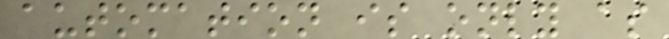automation is only as
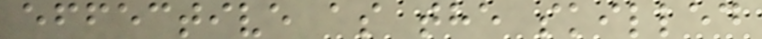effective as the skilled
